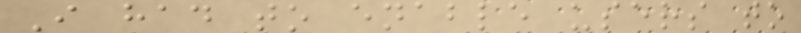I had to enable users to
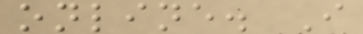online. I
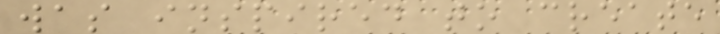was inspired to create
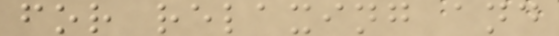for relaxing and
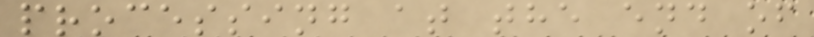processing at the end of
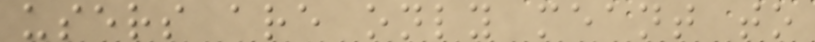users are only meant to
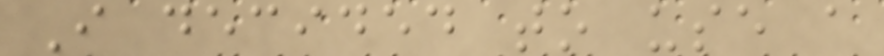I decided to use a
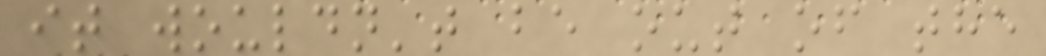it wouldn't be out of the
